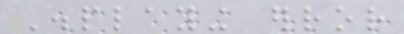Displaying error
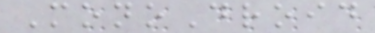MonoDroid
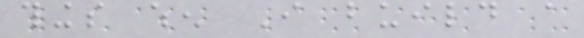things when I build a
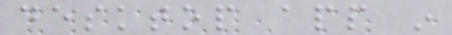desktop app in
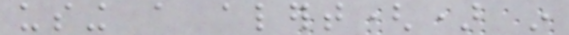using a alert() in
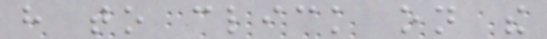have to click on the
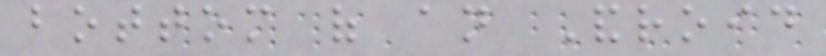bottom of an Android
